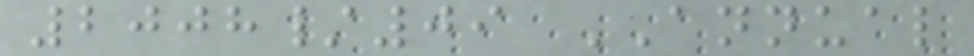2008/09 ANNUAL
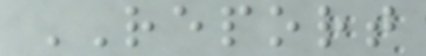REPORT
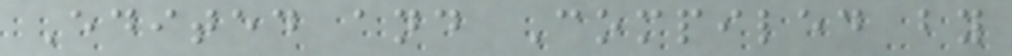Edited and Compiled by
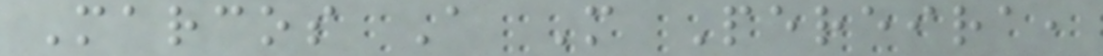Marcos A M Pereira,
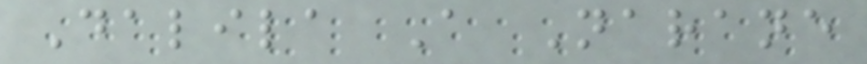Dalila A Narane
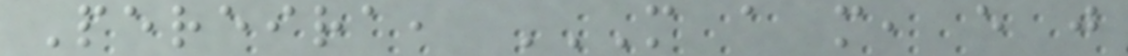Pereira, M A M, E J
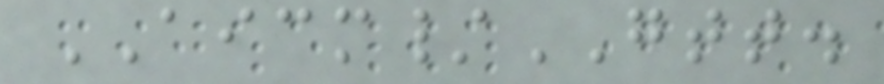AICM/GTT.
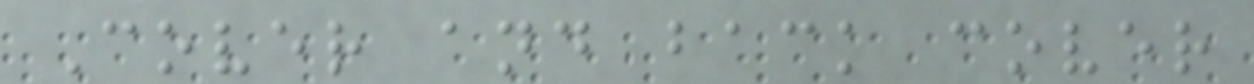Cover and back cover
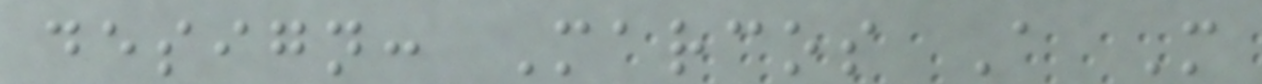design: Marcos A M
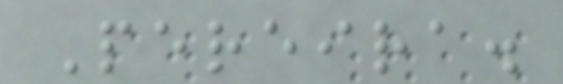Pereira.
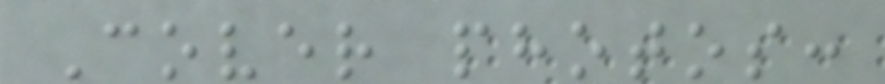Cover photos:
